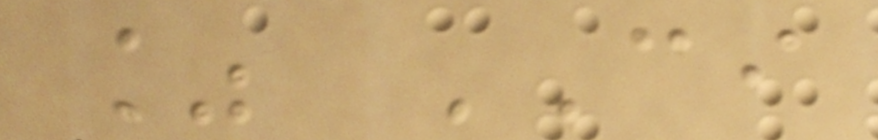% CI
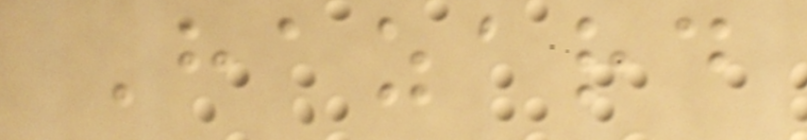Hazard
